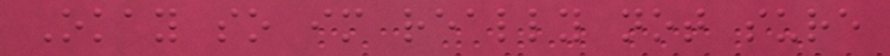Okay so im really not sure
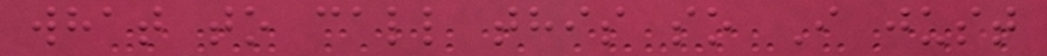what to call this so I just
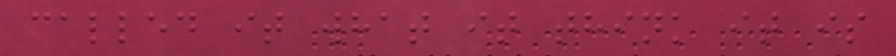called it what it think it is
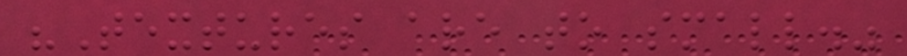"Textures are to small."
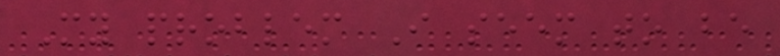My problem I seem to be
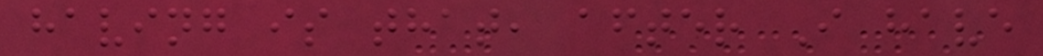having is that, after I have
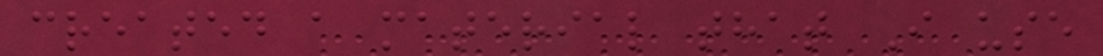created a material that I use
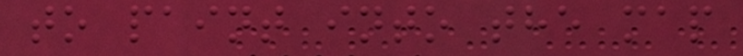to paint into the map
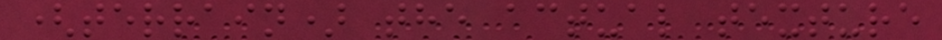(terrain) the actual texture
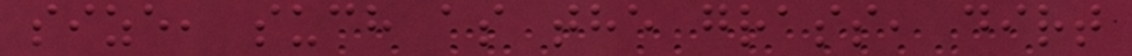size, such as the grass, dirt
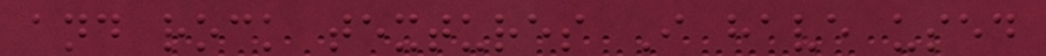and rock textures I have used
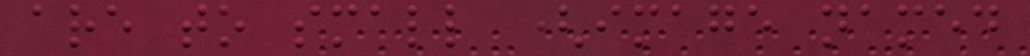are to small (image named
